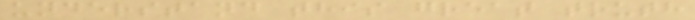understand this great truth
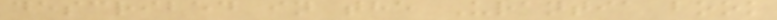described in the Urantia book
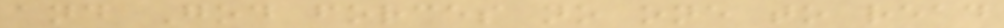and God forces no one to read
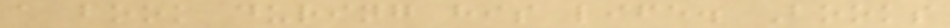a book during his life. Books
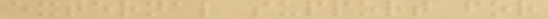external support for
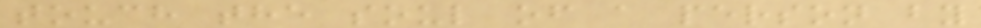touch the soul of a person by
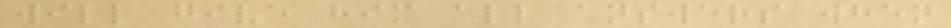will give him all answers when
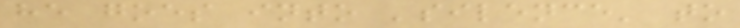he goes into 'silence' to
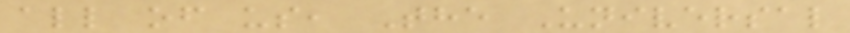all of us, The Universal
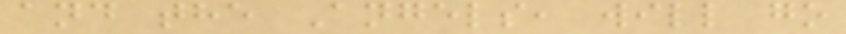and the Angels, will go
